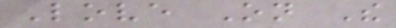Love On The
